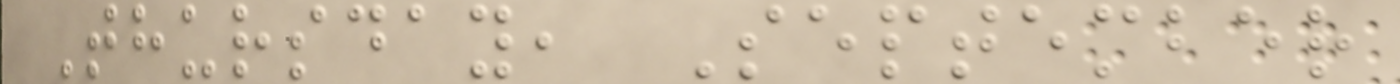Thursday, September
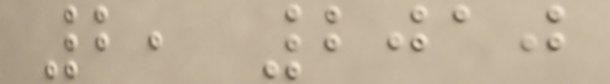2, 2010
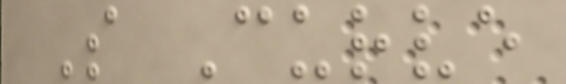S Curve
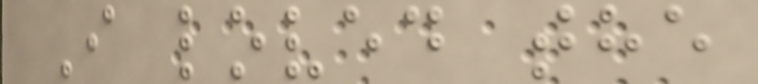I loved the
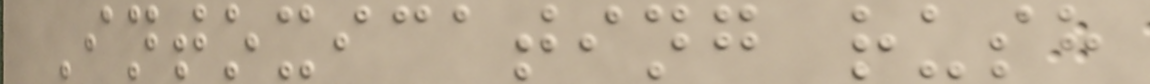Intoxicating rush
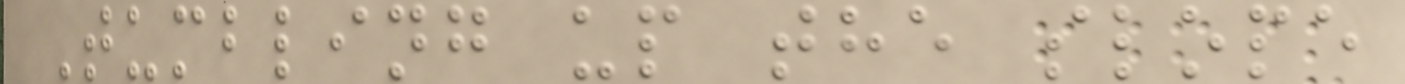Tumbling up the slope
